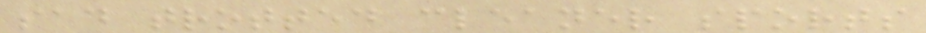sad trotted cleaner sports
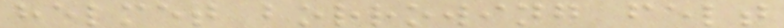helmet borrowing felt
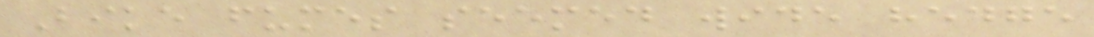Bike fumes seemed wide hedge
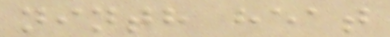ninth heat
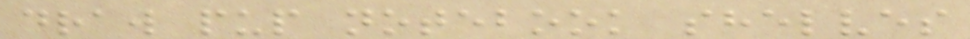draw pup notebook shelves
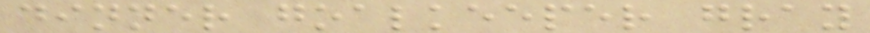dinner goalkeeper gray
